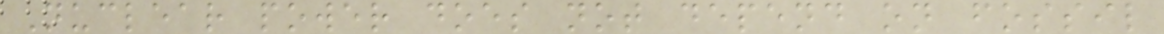Nuclear power does not depend on fossil
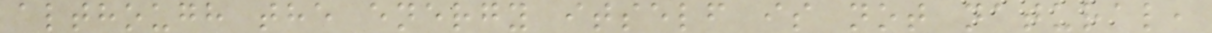although the energy itself is not natural,
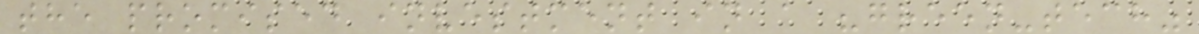the promised investment in a "green-tech"
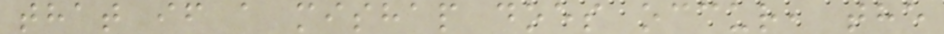that if a mishap does occur, the
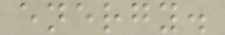energy.
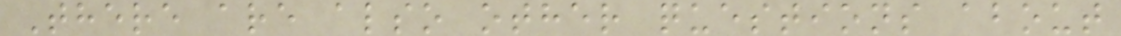There are also other questions about
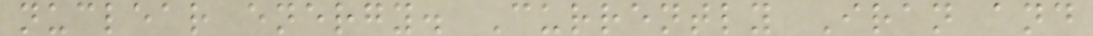nuclear energy. Currently Iran and
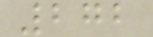272
